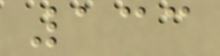133
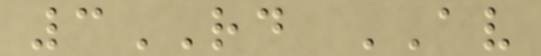3RD AV
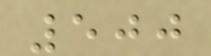500
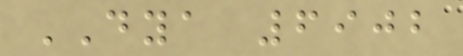DYA 6902
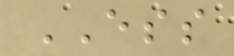ESS
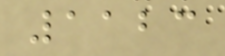1123
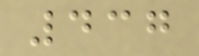437
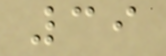39
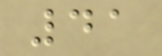41
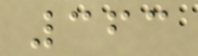363
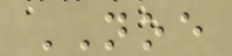NOE
